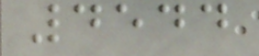4544
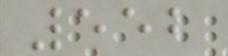552
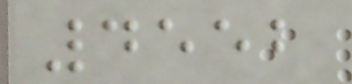4552
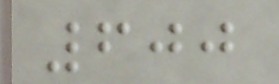600
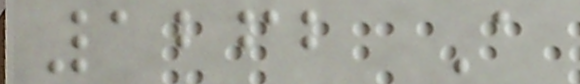1262 A
